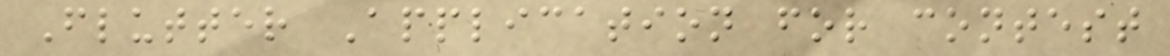Flutter Application for contest
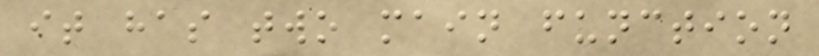it has two main function
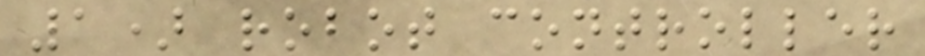1) robot controller
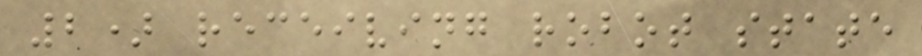2) receiving robot state
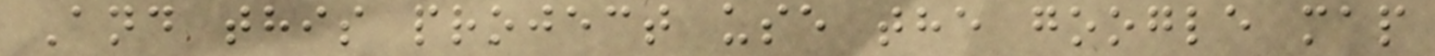And this project use the google map
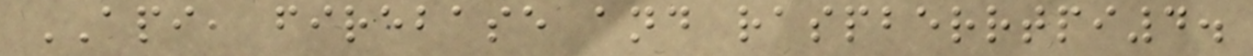API, firebase and raspberrtpi4.
